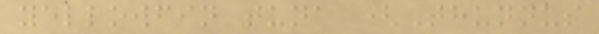yellowfin tuna (Thunnus
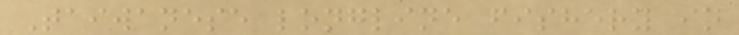Taiwanese longline fishery in
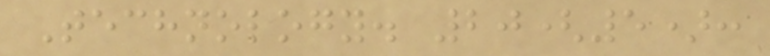Technology. 20(5):
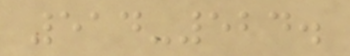514-524.
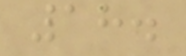18.
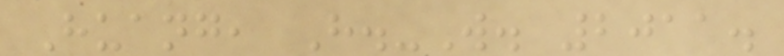Huang, H.-W. 2011.
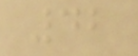42
